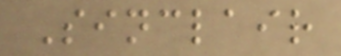Sinclair
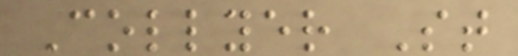Collyer St
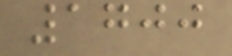1700
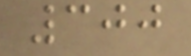300
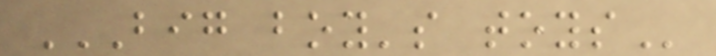BIG BOY'S TOYS
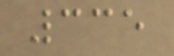335
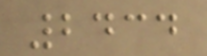2434
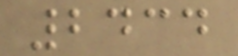2434
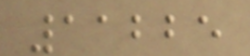11225
